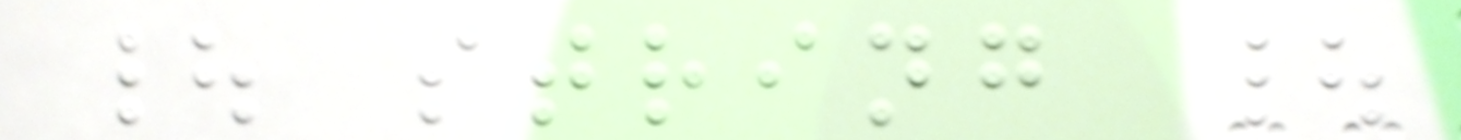| string |
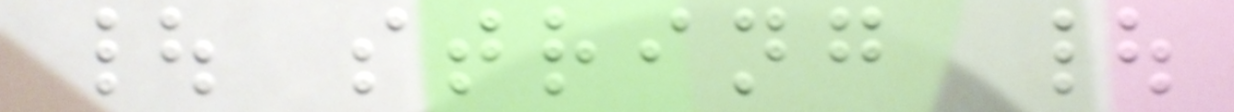| string |
